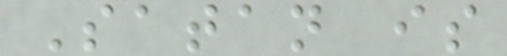Satan is
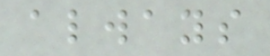always
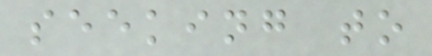seeking to
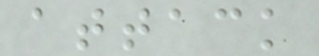attack
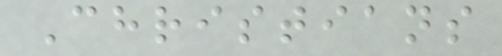Christians
